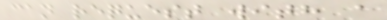can request with a
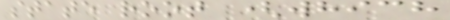state root (which
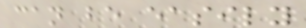can be easily
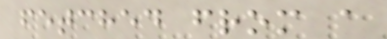fetched from a
